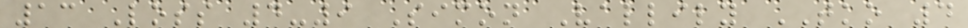13 Loss 4-9 Simon Vallily TKO 4
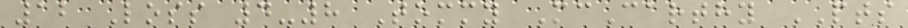12 Loss 4-8 Tommy McCarthy PTS
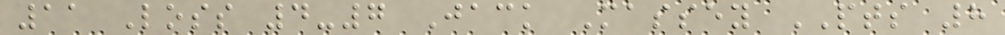11 Loss 4-7 Jack Massey PTS 8
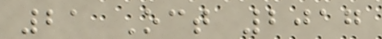21 Oct 2017
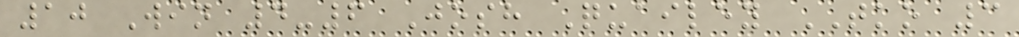10 Win 4-6 Josh Quailey TKO 3
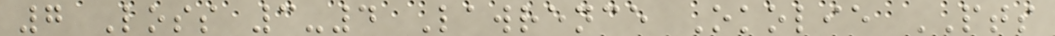7 Loss 3-4 Lawrence Okolie PTS
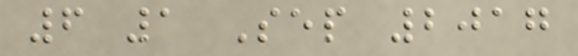6 1 Sep 2017
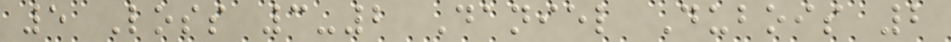5 Loss 3-2 Daniel Dubois 2
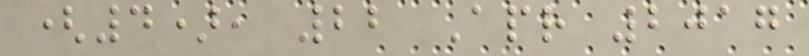(4), 22 Apr 2017
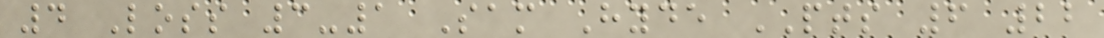4 Loss 3-1 Sam Hyde PTS 6 22
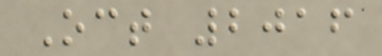Oct 2016
